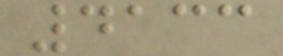4133
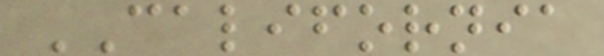CALIFORNIA
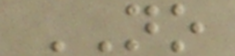NO
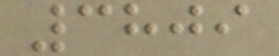3809
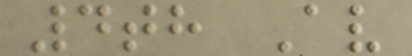4th Av
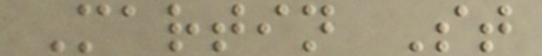Martin St
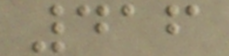416
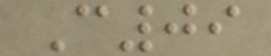C09
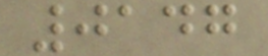0147
